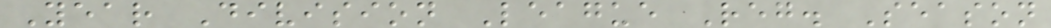Year Division League Reg. Season
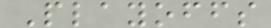Playoffs
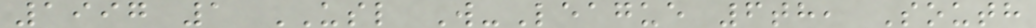1997 1 USL W-League 6th, South
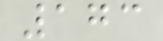173
